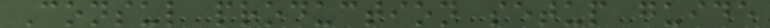Consul production setup guide
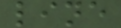line
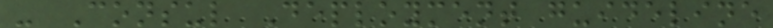- Consul Deployment guideline
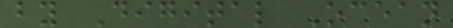by Digital Ocean
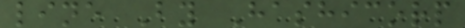line By Hashicorp
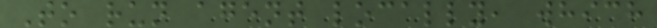To run agent locally, which
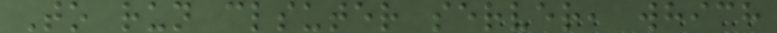To run clsuter server, which
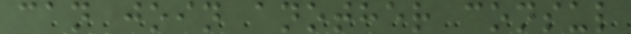can join another consul
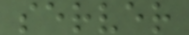server
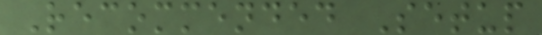Recommended Setup
